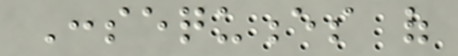Consequences of
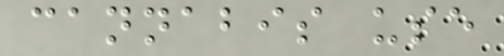cannabis use
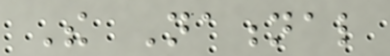The National
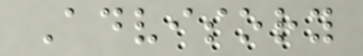Advisory
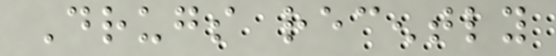Drugs recently
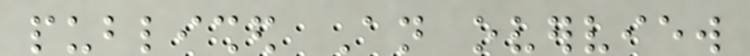published An overview
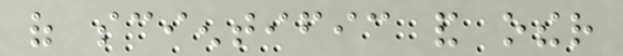of scientific and other
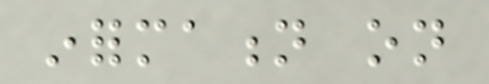information on
